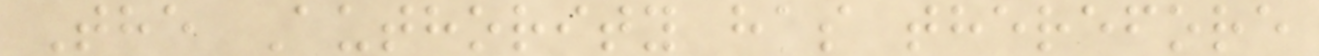The Authority has therefore
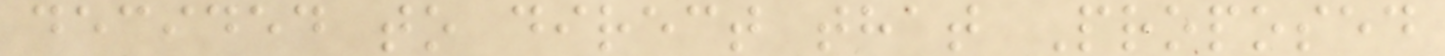decided to direct that Proposed
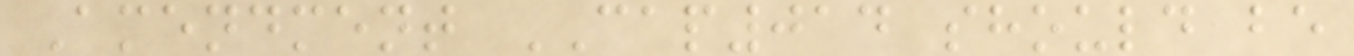Amendment CAP014 should be
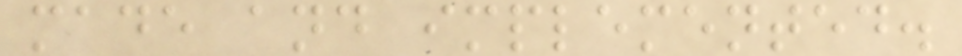made and implemented.
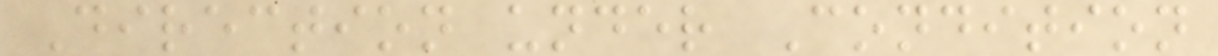Direction under Condition
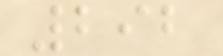292
